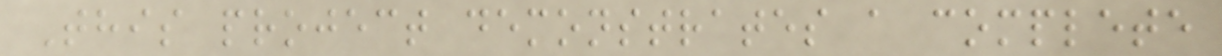This project demonstrates a complete
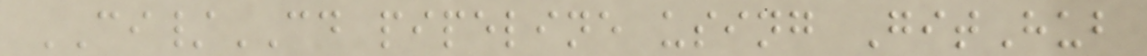CI/CD pipeline using GitHub
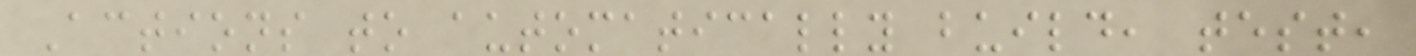Actions to automatically build, test,
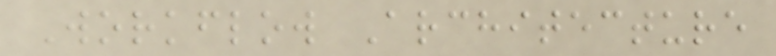Workflow Architecture
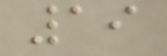19
